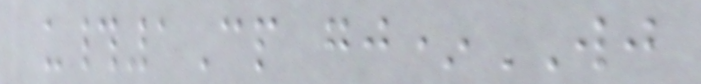u#1Cp gj*WJ
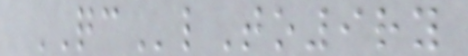QClTo9ry
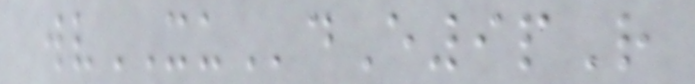wvXUdE9pR
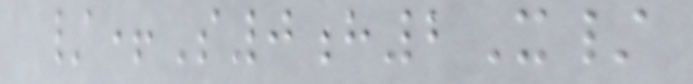/+S0h2X/
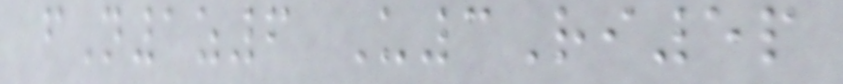fN1z6 U3Ri5p
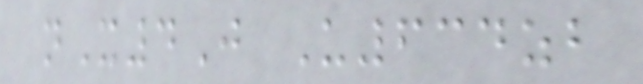nX4J U634zb
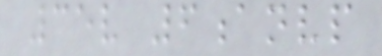35v 6anvp
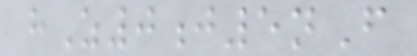hZ0j5nF
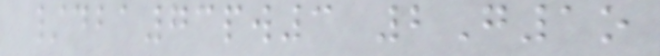/dba73pw3 2G1o
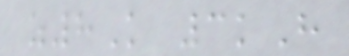z8K 3kH
